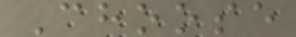Choose
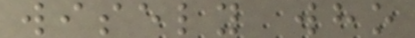wisely who
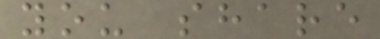you share
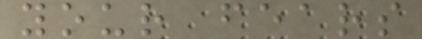your fears
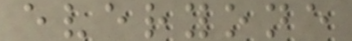everyone
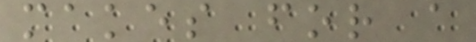makes for a
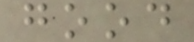good
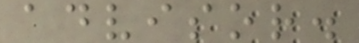advisor.
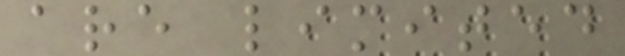are limited
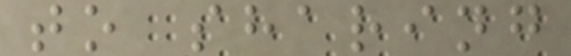to sharing
